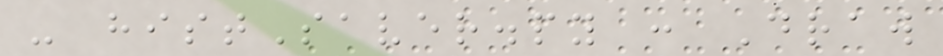- histSaver.py : Draw
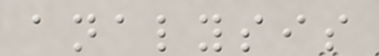analysis
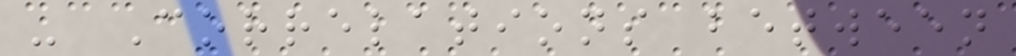- Correlations between
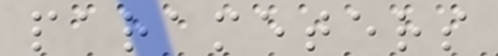parameters
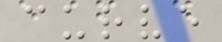curve
